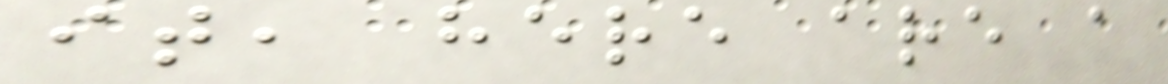it, here are a
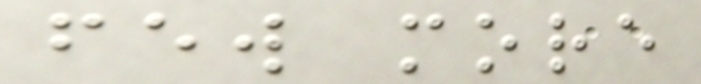few more
